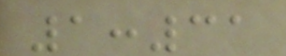1:31
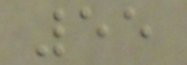55
